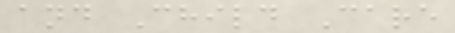and Child Care
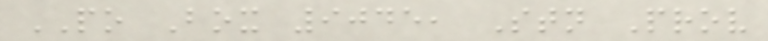PO Box 9045, Stn Prov
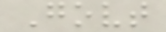Govt
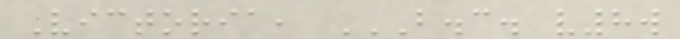Victoria, B.C. V8W
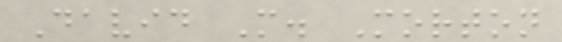David M. Morton
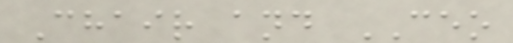Chair and CEO
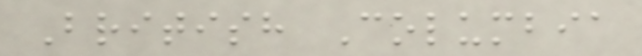British Columbia
